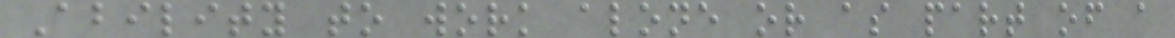Ability to work alone or as part of a
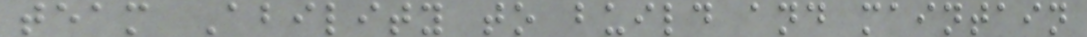team Ability to build and maintain
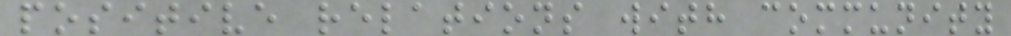positive relations with community
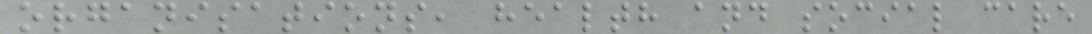organisations, health and social care
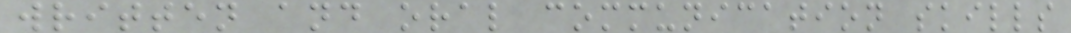written and oral communication skills
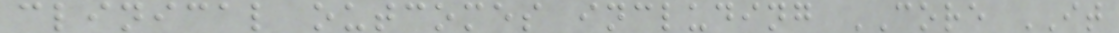clinical outcomes including CORE IT
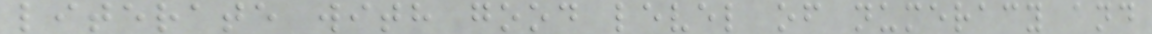literate with good level of numeracy and
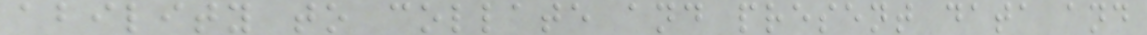ability to collate and present data and
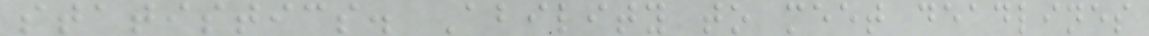statistics. Ability to meet deadlines
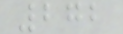272
